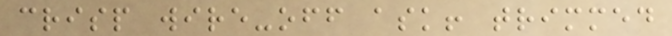crisp wire-off ask! trimmed
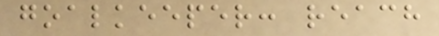goalkeeper: reach
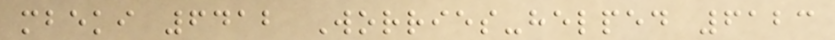mbeki 6412 Worries-helped 6123
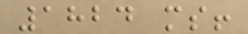1824 ms!
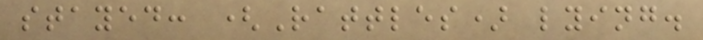stayed: (Rattles) lying.
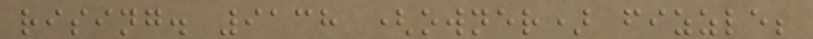rising. 9138 (owner) fizzle;
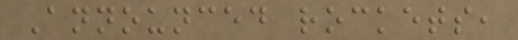Announced rockets,
